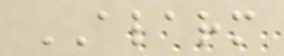ALARM
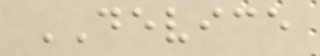DEVICE
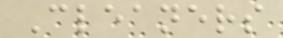Cleaners
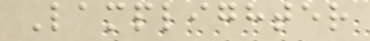Lamplighter
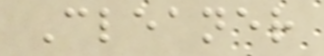Cleaner
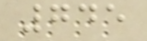745
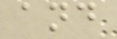and
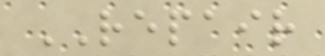REPAIR
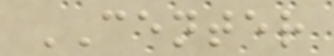CENTER
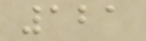121
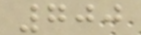700
